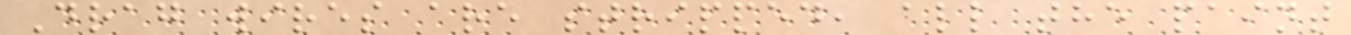Drag wires are stripped, all the paint
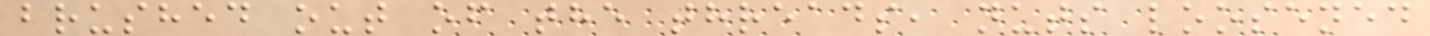brushed out of the threads, nuts loosened
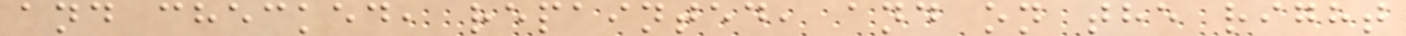and checked, repainted, and on the right
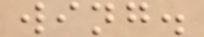wing.
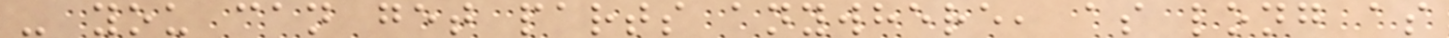- you can get parts anywhere, as long as
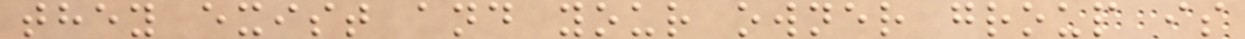they exist and your owner group is
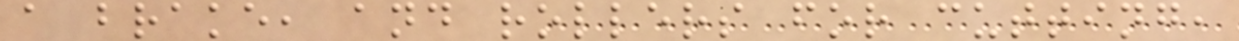a brake, and rollers for cutting,
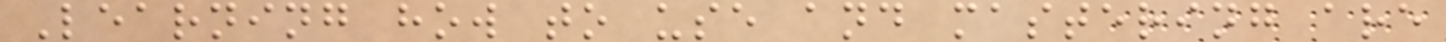Learning how to use and mastering are
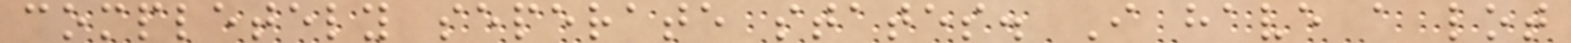completely seperate states. I have a lot
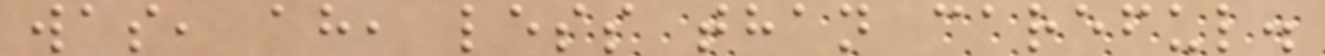was, ah, less than careful.
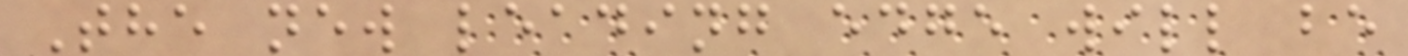The new leading edge will be
